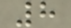8
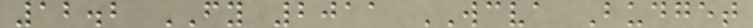12.2 FY 2011 WCVA Budget
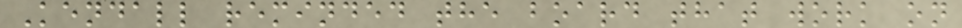Kendall reminded the board that work on
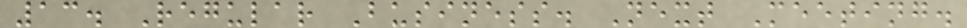13. Regular Business. Next Meeting.
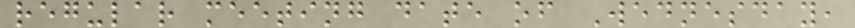regular meeting date of Wednesday,
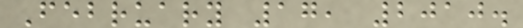February 17, 2010.
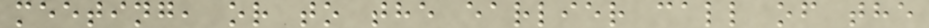meeting, or to the earlier call of the
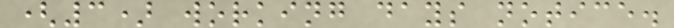(3) working days notice.
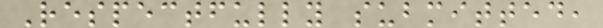Respectfully submitted,
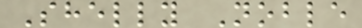Shelly Noble
